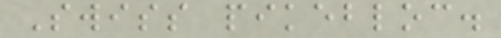Swiss pikebloc.
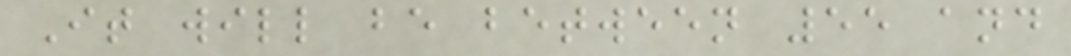It will be between 55 and
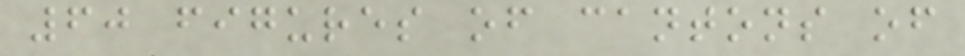60 figures of cantons of
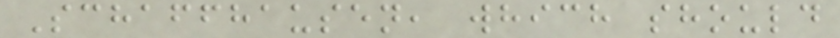Schaffhausen, which should
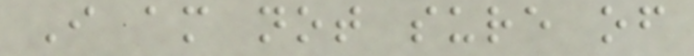I am not sure of
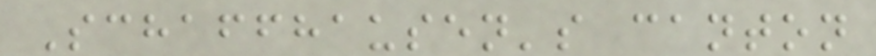Schaffhausen's canton
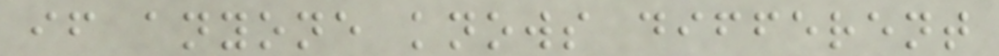if anyone knows different
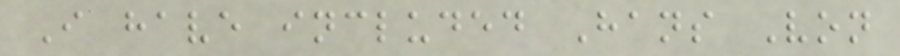I have included Hans Von
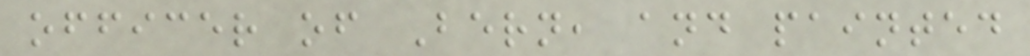officer of Bern, and painted
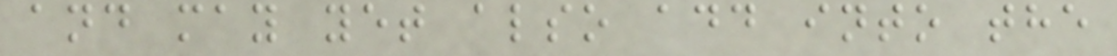and may yet also add into the
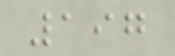197
